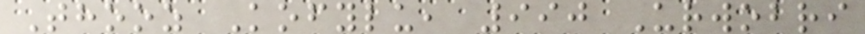Thooz Kofylu, 990 Urwobri
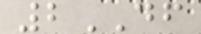2DF
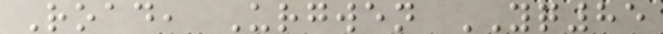Road, Urgwen YQ85
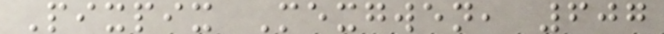Pixpix Mexgwen, 607
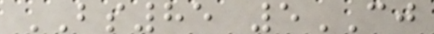BS85 5CJ
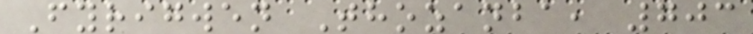Fyrigwen Thozanba, 703
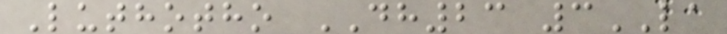Luthotho DH23 3LA
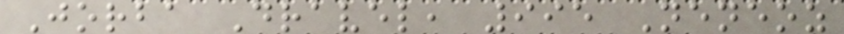Jorba Dravel, 995 Neneoz
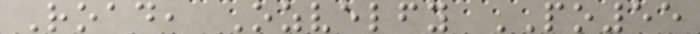Road, Ozvelfy PO55
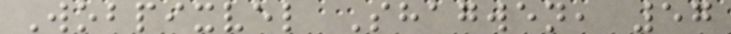Wobpixvel Shagwen, 57
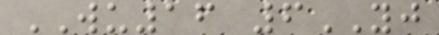WU16 6YJ
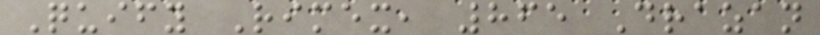Quify Rimex, 865 Drazan
